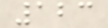123
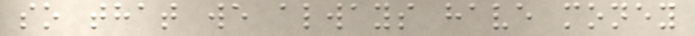so that we always have money
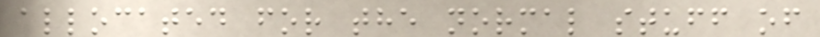allocated for the normal stuff of
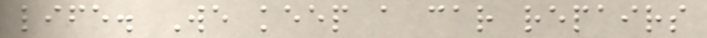life. We keep a car repairs
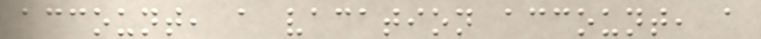account, a vacation account, a
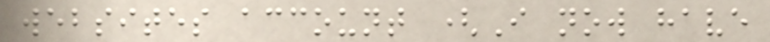websites account (I now have
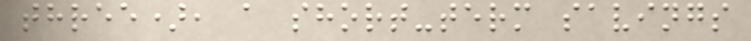three), a short-term savings
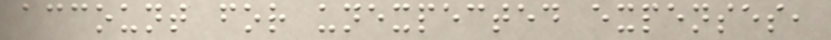account for unexpected expenses,
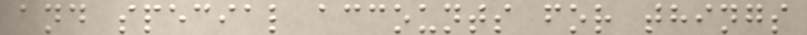and special accounts for things
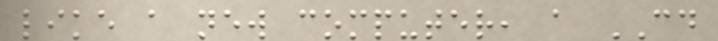like a new computer, a CD
